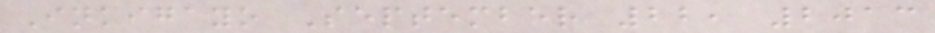Inkigayo September 22, 2013
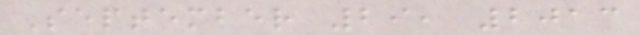September 29, 2013
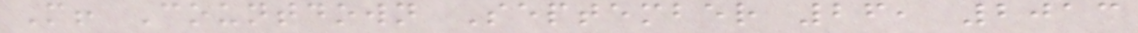M! Countdown September 26, 2013
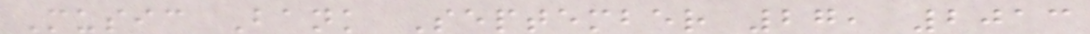Music Bank September 27, 2013
